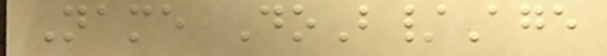Name DoB/Age
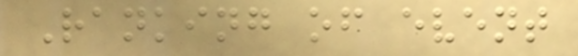Ranking of event
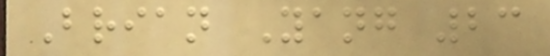Brian Yang 23
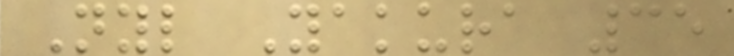Nyl Yakura 35
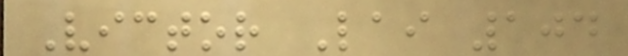Victor Lai 104
